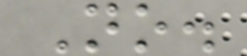No.
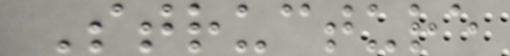Structure
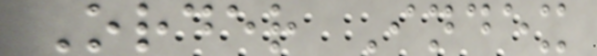Order Index
